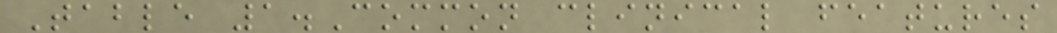Table 1.Common clinical features
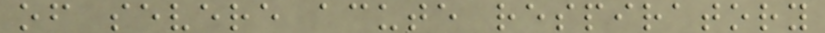of severe acute respiratory
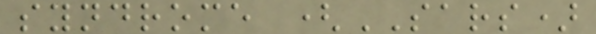syndrome (SARS)
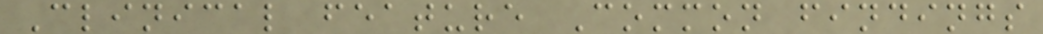Clinical feature Common findings
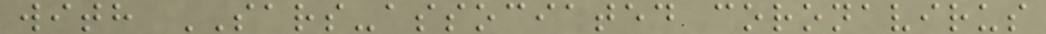with SARS-associated coronavirus
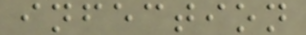infection
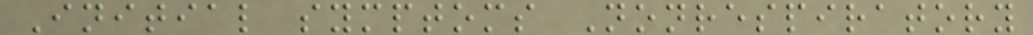Initial symptoms Nonrespiratory
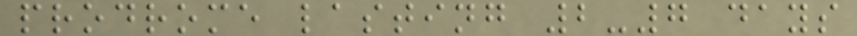prodrome lasting 2-7 days
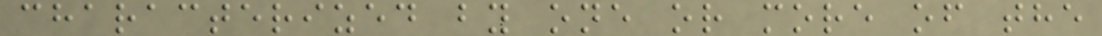characterized by one or more of the
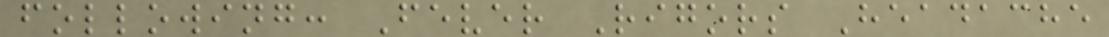following: Fever Rigors Headache
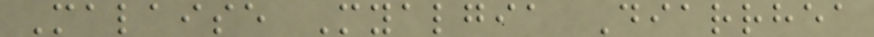Malaise Myalgia Diarrhea
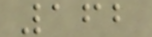162
